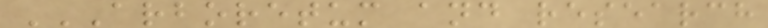ARBORETUM AND RESEARCH
